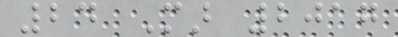24 Mar 2017
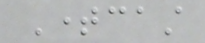Timecast
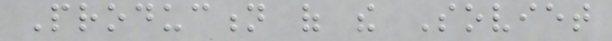Production of the Soviet
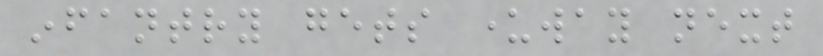infantry gets underway next
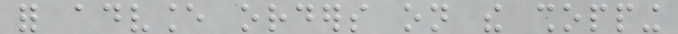for advance orders on the shopping
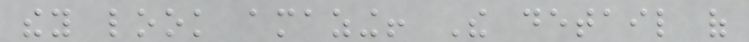they look amazing! The detail of
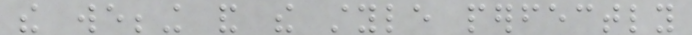the webbing and the style perfectly
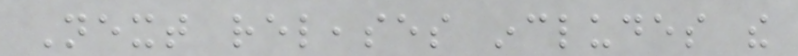Next releases includes the
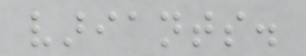variants.
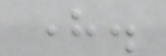here.
